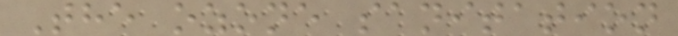The ozone sanitation
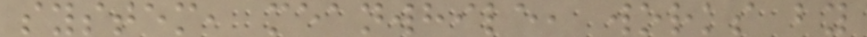system, meanwhile, works by
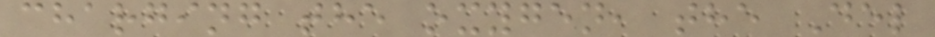charging the oxygen, the Del
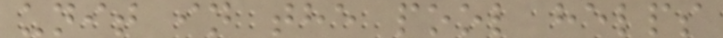unit in the pool helps
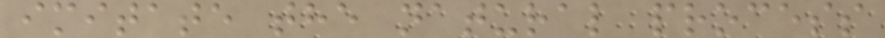imitate the natural process
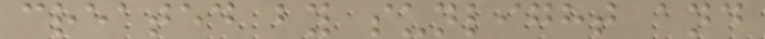created by sunlight and
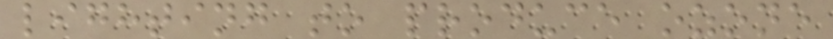lighting to produce ozone
